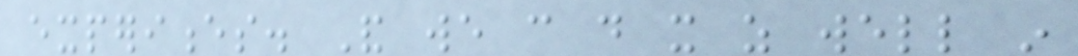experiences. And we can do it as well in
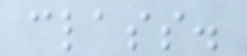class.
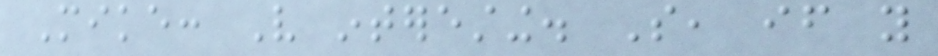Mike: Very interesting. So, if you
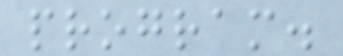program.
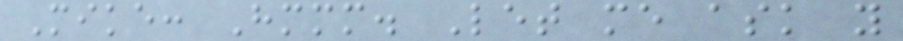Mike: Hmmm. Let me ask you
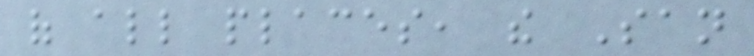of all places, the San
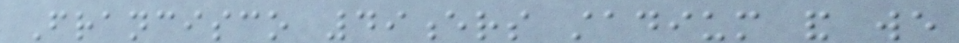Francisco 49ers stadium and we
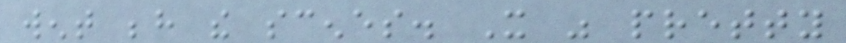went behind the scenes. It was pretty
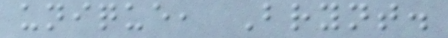unique, Brynt.
